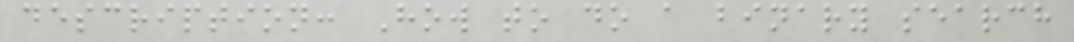description: How to do a binary search
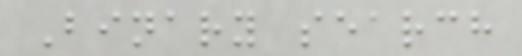Binary search
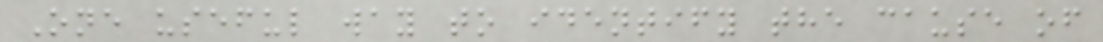One useful way to identify the cause of
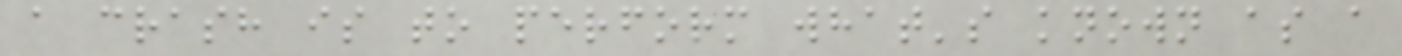a crash is to perform what's known as a
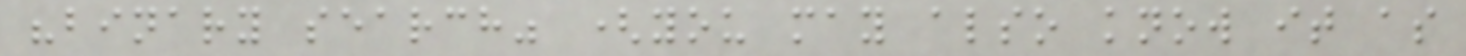"binary search" (you may also know it as
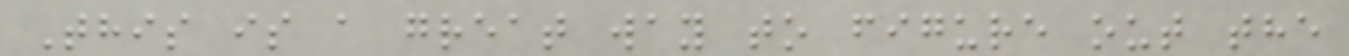This is a great way to figure out the
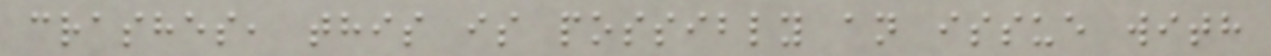crashes, this is possibly an issue with
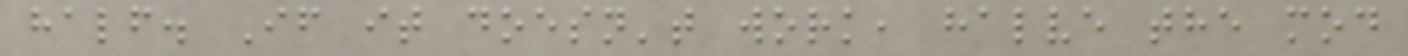half. If it doesn't work, halve the mod
